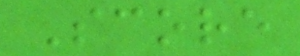Score
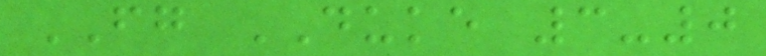FG DUKE 3-0
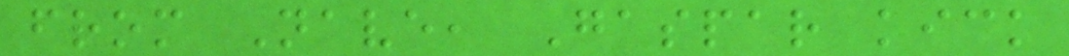from Nave, Gaspar kick
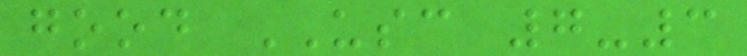good USC 7-3
